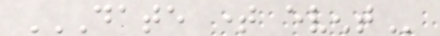DATE TIME EVENT
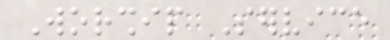Worship Service
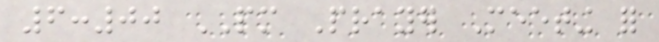6:00 PM Prayer Meeting for
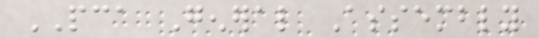PCA General Assembly
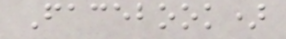Facebook)
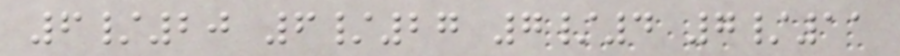6/20 6/27 7/4 7/11
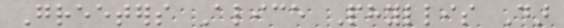Greeters Alice Phyllis Dar
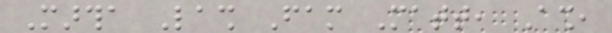Martha Lash Fam Matt, Ash,
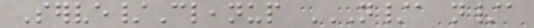Serve/Cleanup N/A N/A
